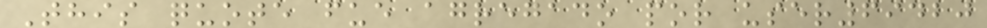This quote fue agregado por user69420
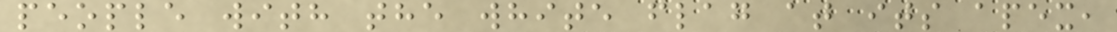people with the white flag at its apex,
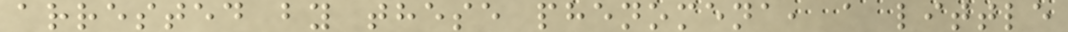arrested by these phenomena, a little
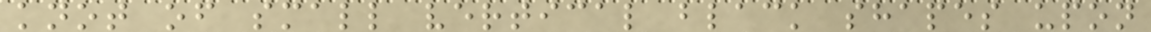knot of small vertical black shapes upon
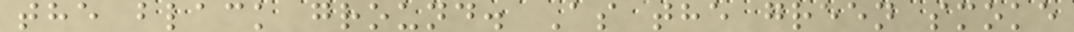the black ground. As the green smoke
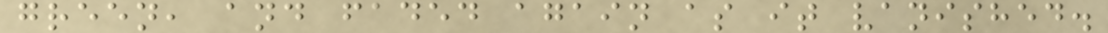green, and faded again as it vanished.
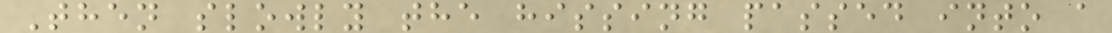Then slowly the hissing passed into a
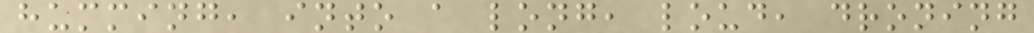humming, into a long, loud, droning
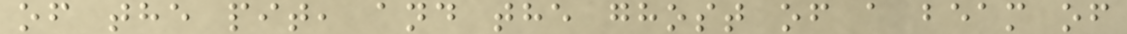of the pit, and the ghost of a beam of
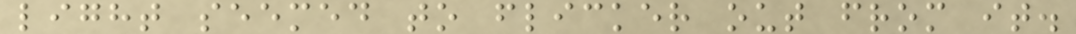light seemed to flicker out from it.
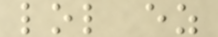lol ez
